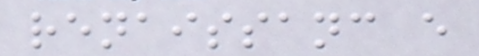renaissanc e
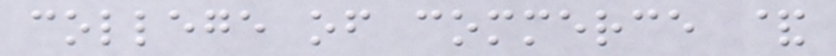college of commerce &
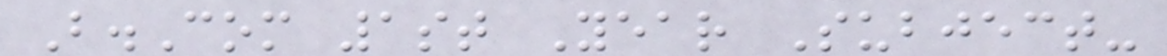B.Com 1st Year Subject-
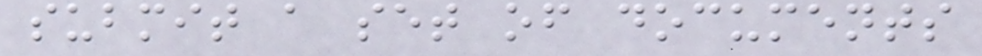submit a set of documents
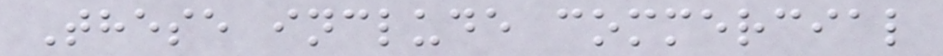These include commercial
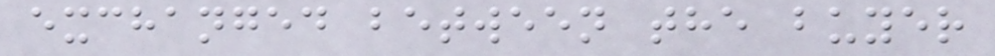exchanged between the buyer
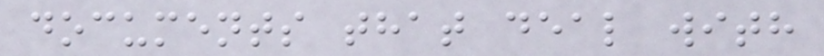documents that deal with
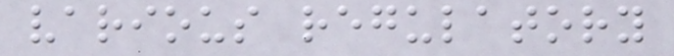various regulatory
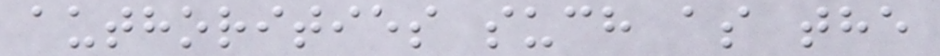authorities such as the
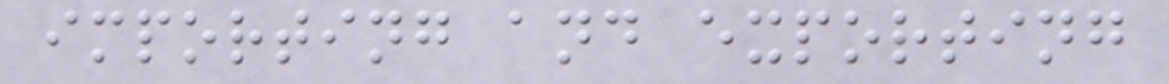importing and exporting
